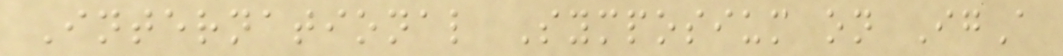International Symposium on IgA
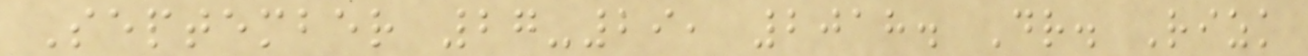September 27-29, 2018. Dr. Rizk
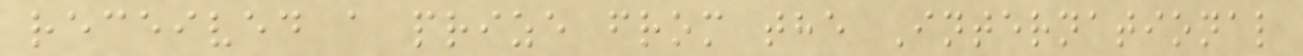received a prize from the International
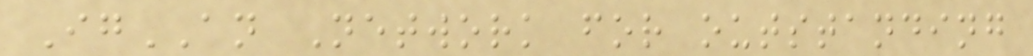IgAN Network for outstanding
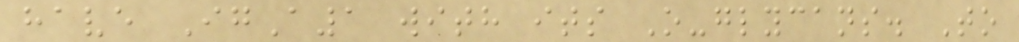have IgA1 with its O-glycans. To
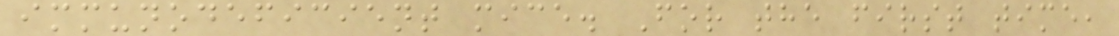immunodeficient mice. For the first time,
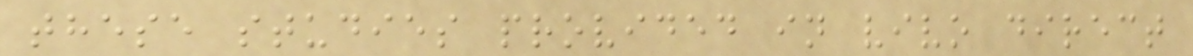these studies provided in vivo direct
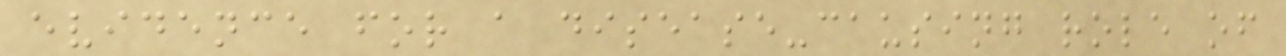evidence for a disease-causing role of
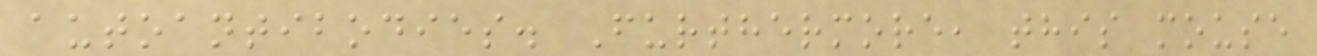autoantibodies. Furthermore, this mouse
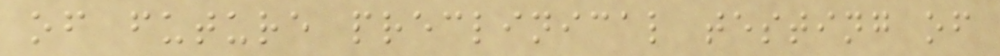of future preclinical testing of
